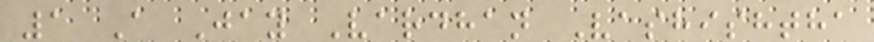1 A Jay Vardhan Vashishtha
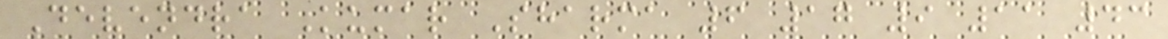Devendra Kumar Sharma 6 17 9 11 43
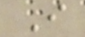I
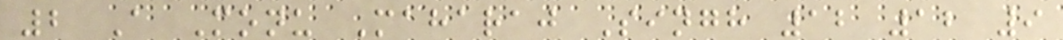2 A Monu Maharaj Singh 12 12 9
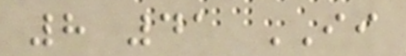8 41 II
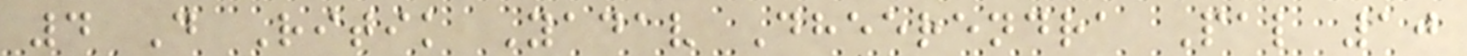4 D Ritik Yadav Dheerendra Pal 10
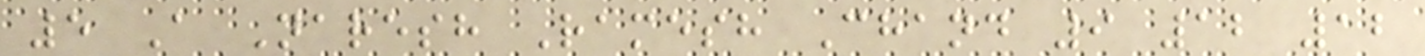5 A Naresh Ramesh Chand 9 12 12
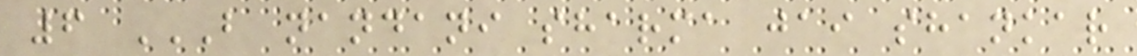6 B NANDANI SHARMA JAI SHANKAR
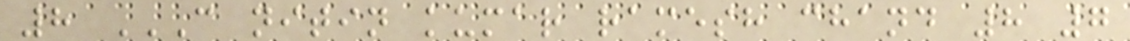8 C NITIN KUMAR RAMESH CHAND 8 7
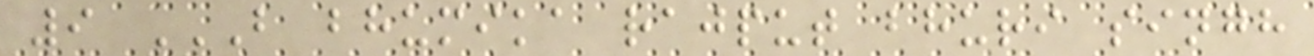9 B BHUMIKA RAJPUT BHURI SINGH
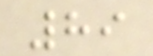89
